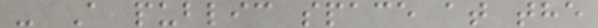- A public space at the
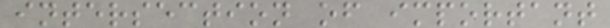intersection of important
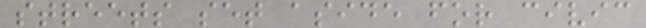streets set aside for civic
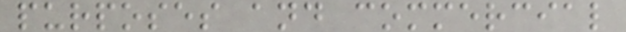purposes and commercial
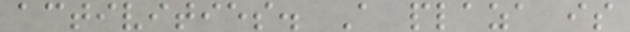activities. A plaza is
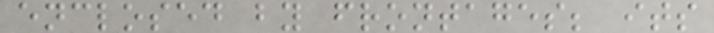enclosed by frontages; its
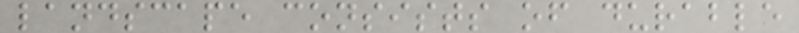landscape consists of durable
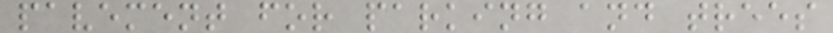pavement for parking and trees
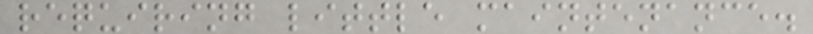requiring little maintenance.
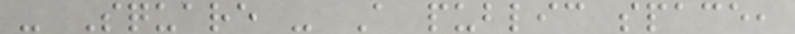- Square - A public space,
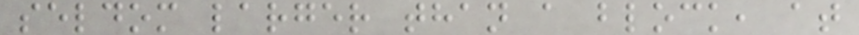seldom larger than a block, at
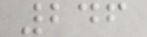246
